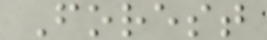Forest
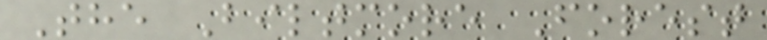The Biltmore Forest
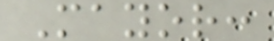Mayor:
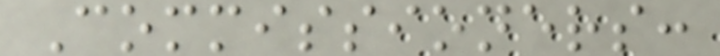Commissioners:
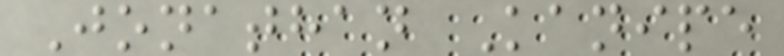Jonathan Kanipe
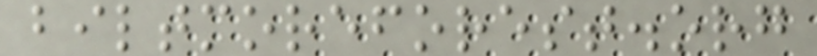biltmoreforest.org
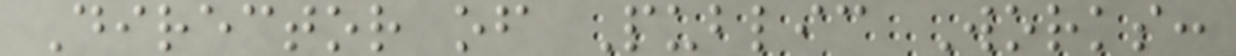Director of Public Works:
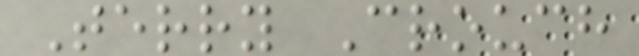Terry Crouch
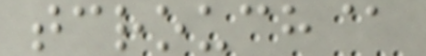tcrouch@
